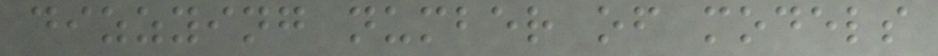dizzying number of models
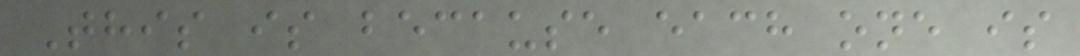This is because each one is
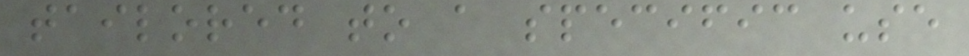tailored to a specific use
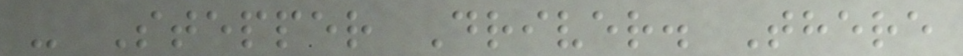- Stepper Driver. There
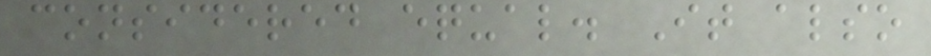considered equal. It also
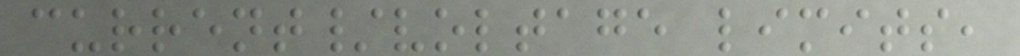current/voltage limits,
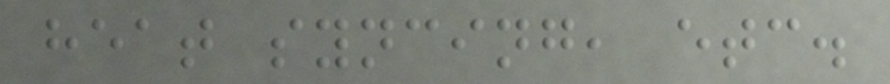heat syncing, etc.
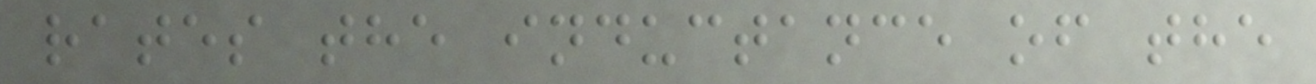rates the inductance of the
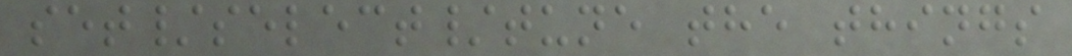set/select/tune the things
